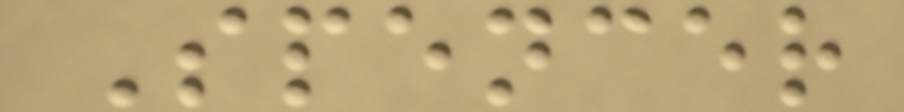Spencer
